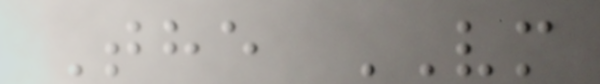The VM
